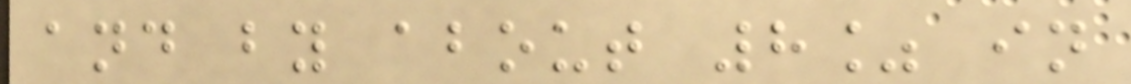and by about 8% in
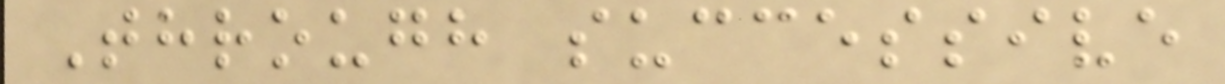Through successive
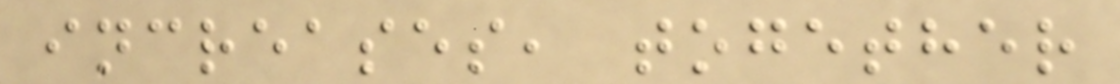increases, together
